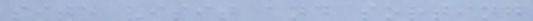site visit and sorting
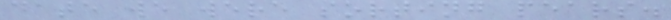date we were sorting pears.
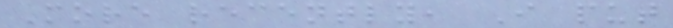More recently, I put
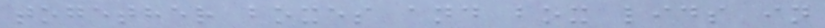together boxes and box lids in
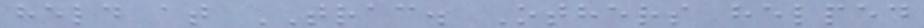held at TRAC. Others helped
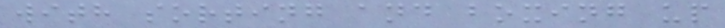with sorting and boxing up
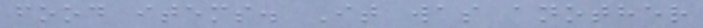food items. It was another
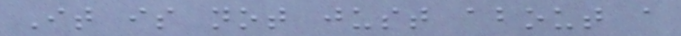It is not just about a
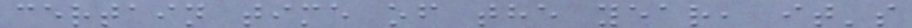certain time of the year, it's
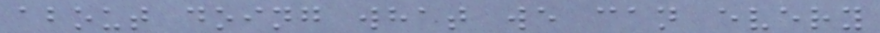about doing what we can every
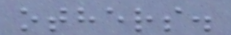others.
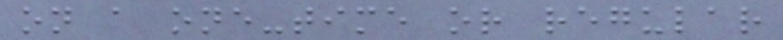on a one-time or regular
